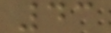43
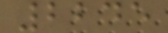2245
